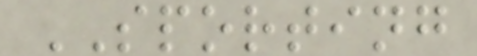SPORTING
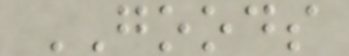GOODS
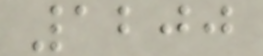1200
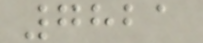7821
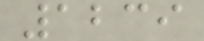1239
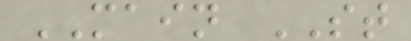MAIN ST
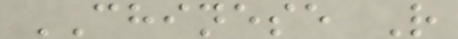CHINESE R
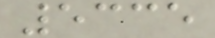5335
